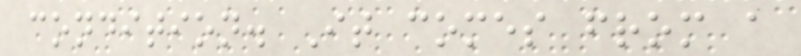condition. It comes from a
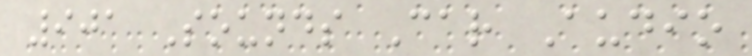901 Sounds Car Audio
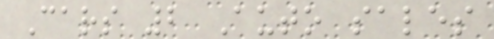Cars 2 Auto sales
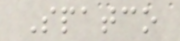Spatco
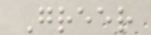Greer
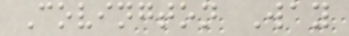Covington Way
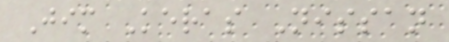Jim Keras Nissan
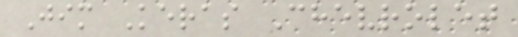Jim Keras Chevrolet
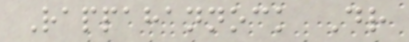Rappahannock Dr
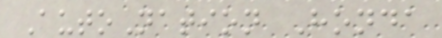AutoNation Honda
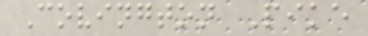Covington Pike
